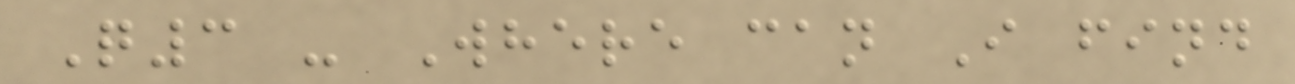Q3 - Where can I find
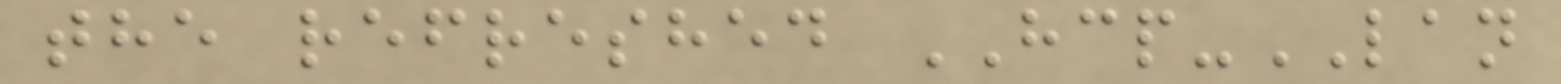the refreshed HCP-LAN
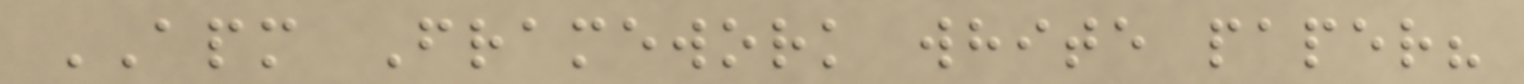APM Framework white paper?
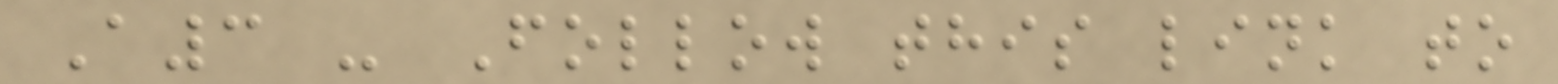A3 - Follow this link to
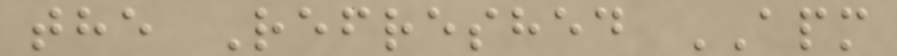the Refreshed APM
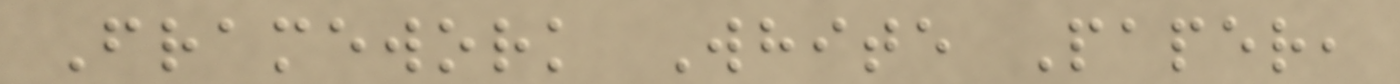Framework White Paper,
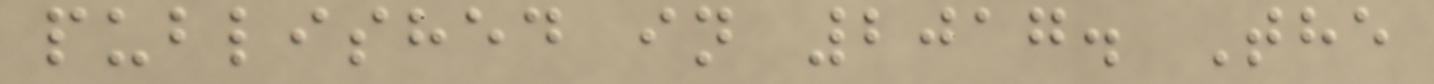published in 2017. The
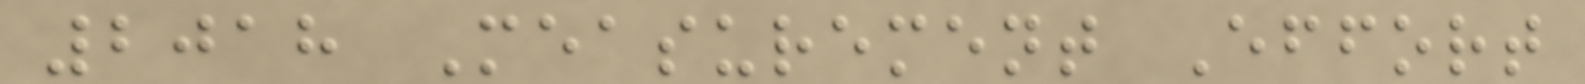2018 Measurement Effort
